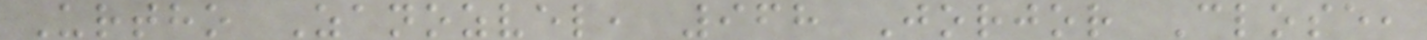Urtho Zanozvel, 968 Jorjor Close,
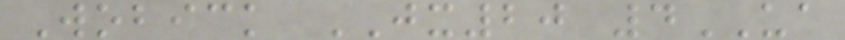Wobick JX20 4UA
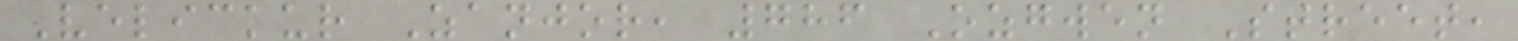Velickur Zanjor, 786 Ozgwen Street,
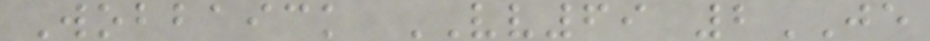Wobbaick VV69 2JE
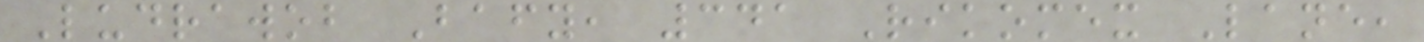Ludrawob Bafy, 341 Rikomex Lane,
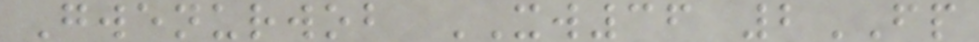Gwenurwob XW36 2FP
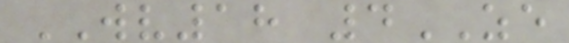WV18 4ZE
